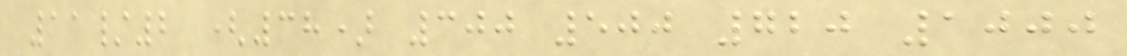11/2 (38) 300 500 720 1000
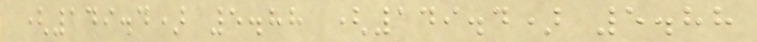(149.4) 5.88 (149.4) 5.88
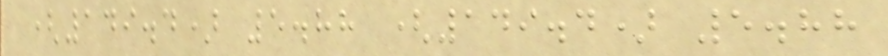(149.4) 5.88 (149.4) 5.88
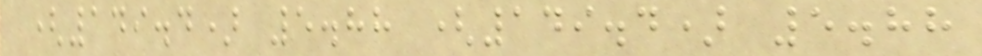(149.4) 5.88 (149.4) 5.88
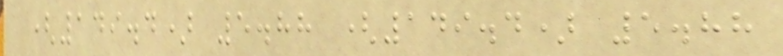(149.4) 5.88 (149.4) 5.88
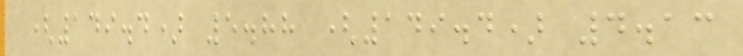(149.4) 5.88 (149.4) 4.13
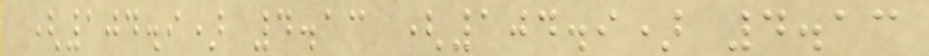(104.9) 4.13 (104.9) 4.13
